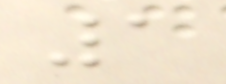1
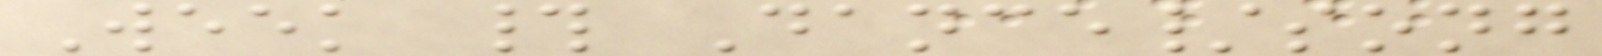Week # Dance/song
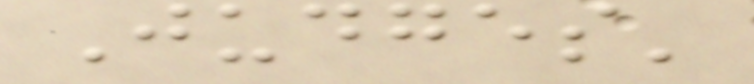Judges'
